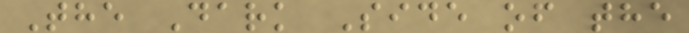The Dark Side of the
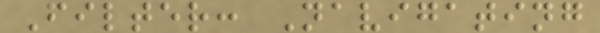Filter: Navigating
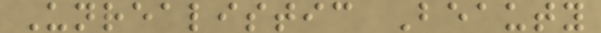Unrealistic Beauty
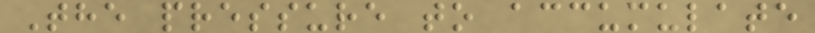The pressure to accumulate
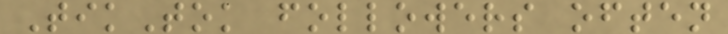TikTok followers often
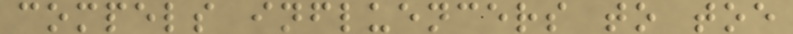compels influencers to toe
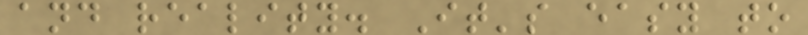and reality. It's easy to
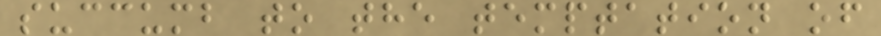succumb to the temptation of
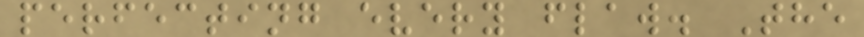perfecting every flaw. The
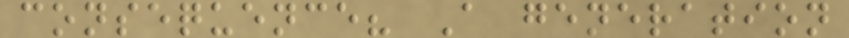consequence? A generation
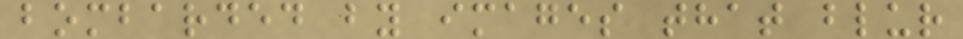bombarded by images that blur
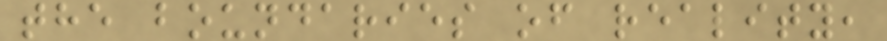the boundaries of reality,
